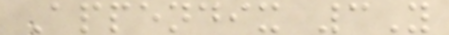Appendix 3Y
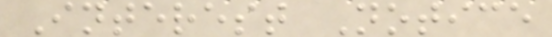Interest Notice
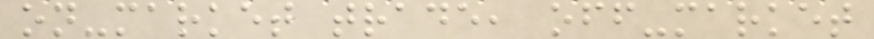on-market trade, off-market
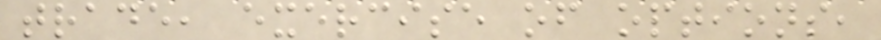trade, exercise of options,
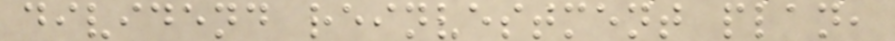dividend reinvestment plan,
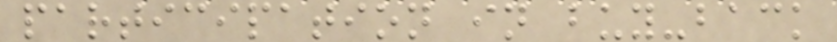participation in buy-back
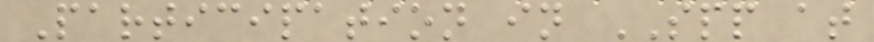Participation in SPP at
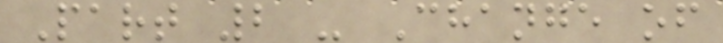Part 2 - Change of
